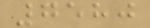7580
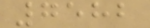7582
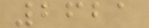2621
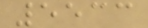5533
